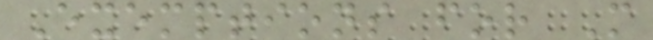Exemptions for M
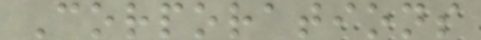Corporations
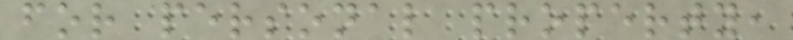for personal property,
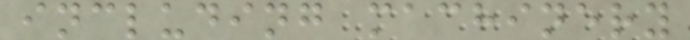including machinery
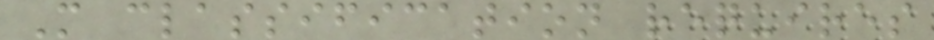M classification requires
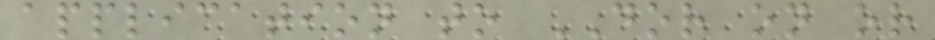application to DOR on or
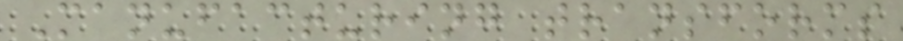Manufacturing transforms
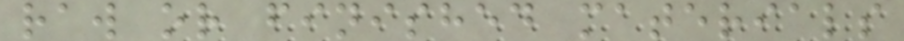raw or finished materials
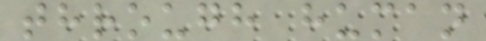through human
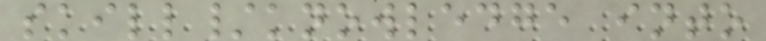skill/knowledge into
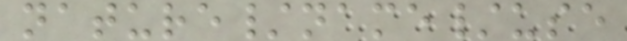nature/name/use
